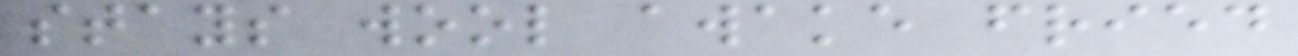stays wool awake fried
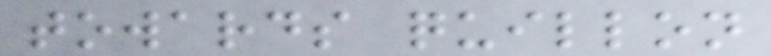towards quillon
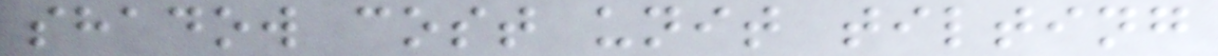shadow cost unit tilting
